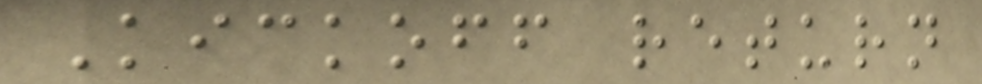Kickoff return
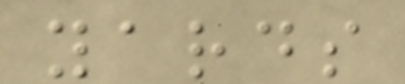yards
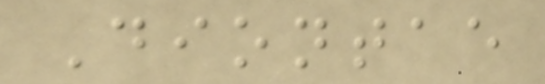Diontae
